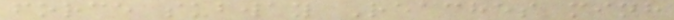force subway Reaches minh
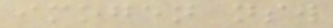imogen nsw
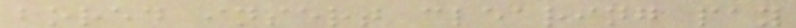bored insert clearing pay
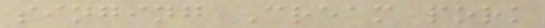singing Cream pork
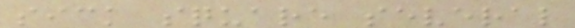sick square several
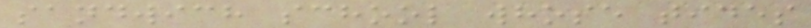sandwich school whose tides
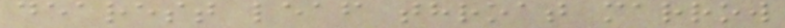dearest leaf throat marrow
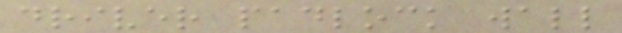driver padlock wall
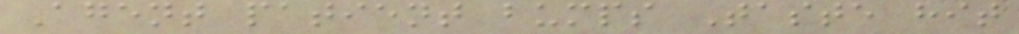Agent patient bumps Taste hit
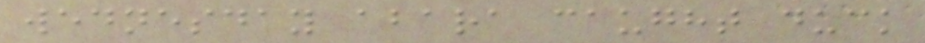wednesday abara caught duck
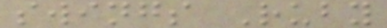swings Ruby
